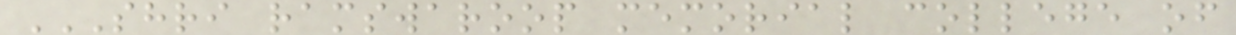SHRI RAMSWAROOP MEMORIAL COLLEGE OF
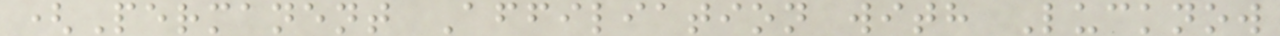(Permanent Affiliation with Lucknow
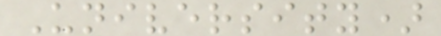University)
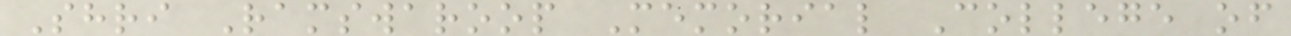Shri Ramswaroop Memorial College of
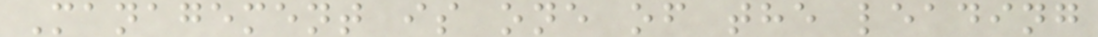Management is one of the leading
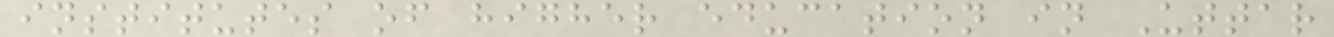institutes of higher education in Uttar
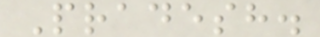Pradesh.
